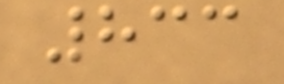833
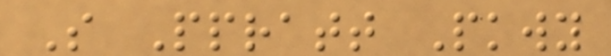S Ppratt Pkwy
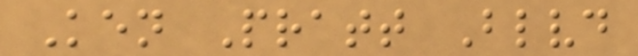Ken Pratt Blvd
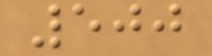500
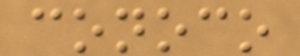conoco
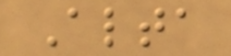Alta
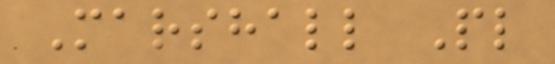Marshall Pl
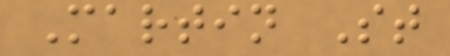Martin St
